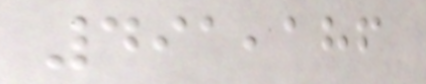491,186
